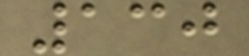130
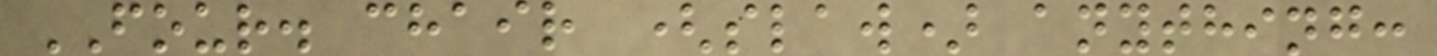FOUR. chair (slaw) anything:
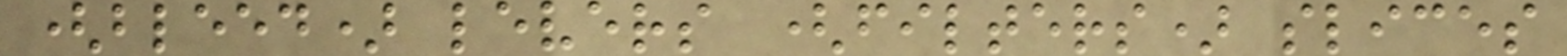(bleed) levers (filters) slices
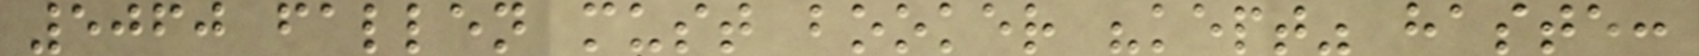5060 fallen must booker "kept" haste:
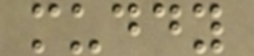muddy
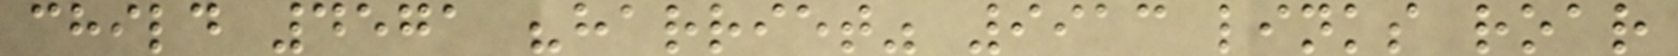child 4571 "harriet" 9913 links roar
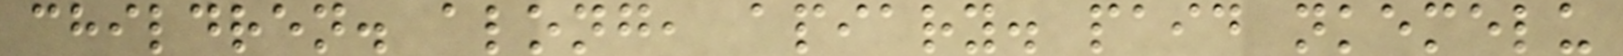children. along, apiary. paid nkemelu
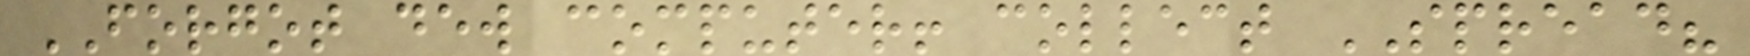FORGOT dew computer! collect SPREAD?
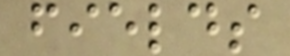fields
